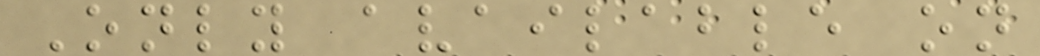Only available on
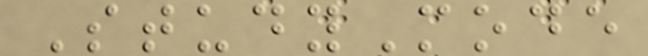StudyMode
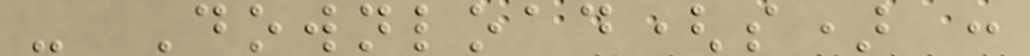- Download(s) :
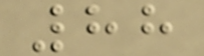88
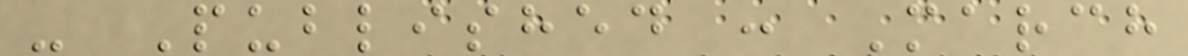- Published : March
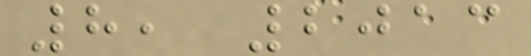8, 2013
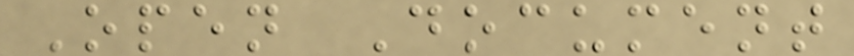Open Document
